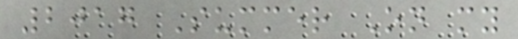2017 Summer On my
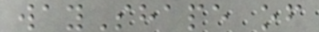wayShape of
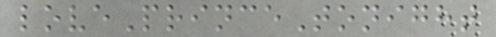lovePrinceTonight
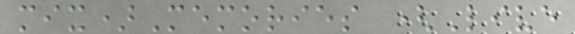mix)Memories (Live
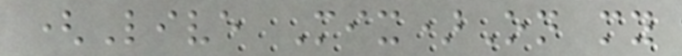(Live Mix)On my
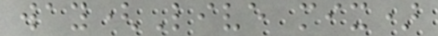way(Live mix)
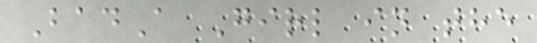BadA Girl in the
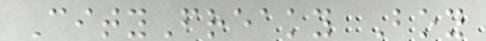CityFreaky Boy
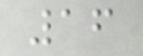16
